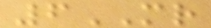6MR
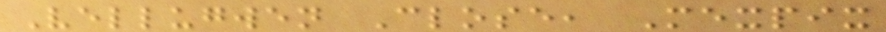Vellugwen Close, Mexpix
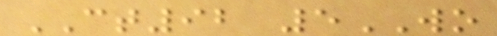CT92 5WO
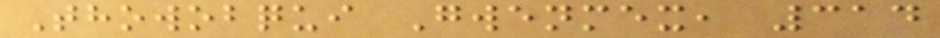Thowobqui Gwenmex, 314
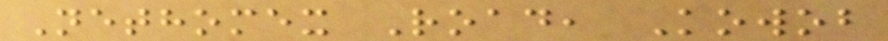Nethomex Road, Kowob
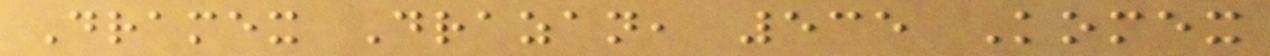Dramex Drazan, 535 Komex
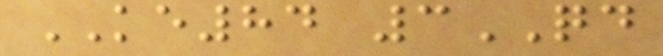KE84 3QD
